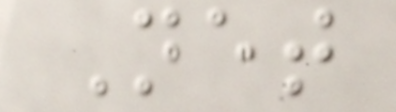Net
